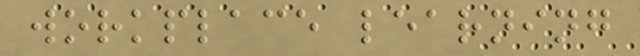workplace learning
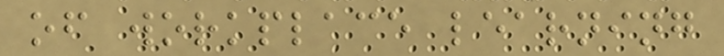of workplace learning
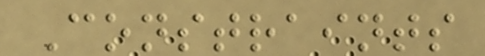Constraints
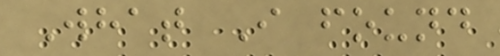What I found
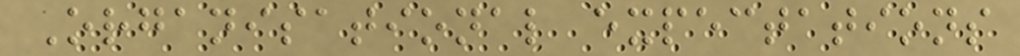Organisational expectations
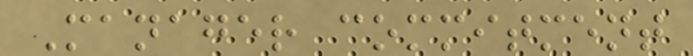Manager commitment
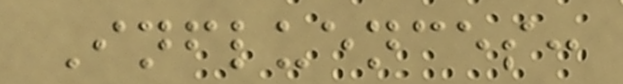Influences:
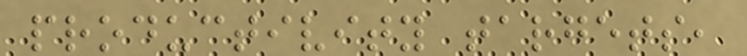productivity targets,
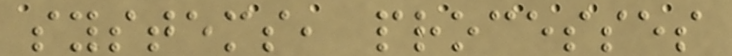systems, processes
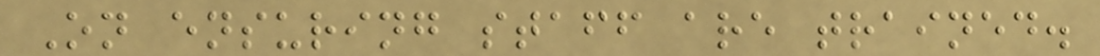On ensuring staff are trained.
